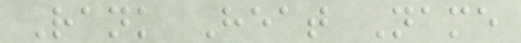Rank Heat Name
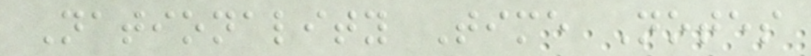Nationality Time Notes
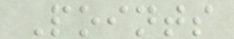Points
